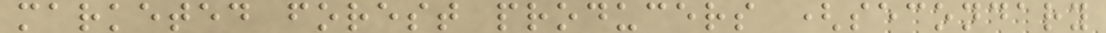marketed forest producers (secondary
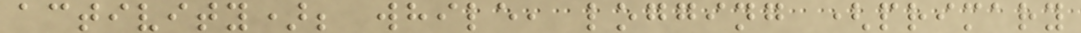activity); while, logging (primary
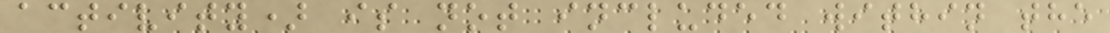activity) is not included within the
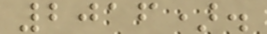2016).
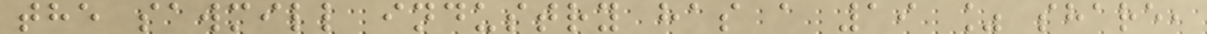the sawmill industry has a 19 % share,
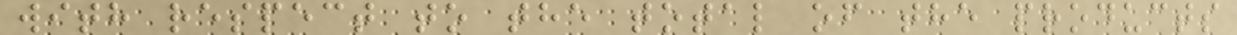with respect to the total of the products
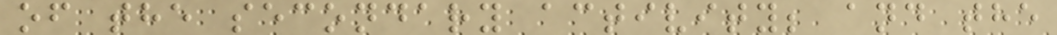of the secondary activity; and the
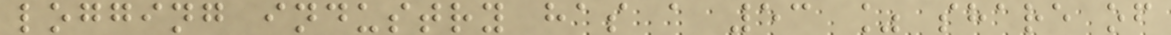logging industry has a 53 % share of
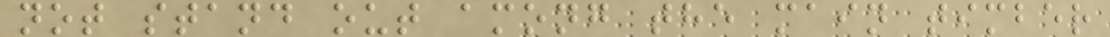not stand out among the main timber
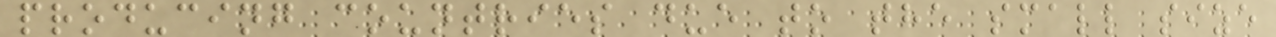producing countries due to the small size
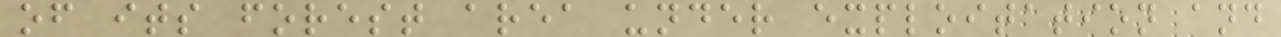of its forest area under exploitation and
